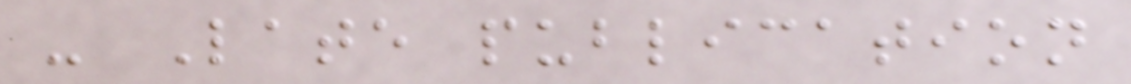- Late publication
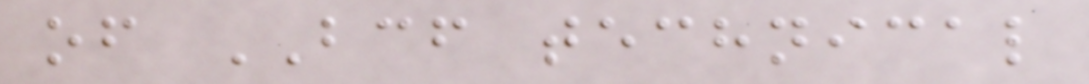of BCF technical
